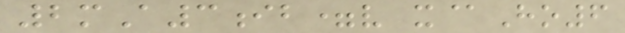2mA3ib=v x@Ho6
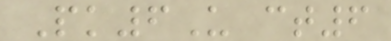Pk6U ct6
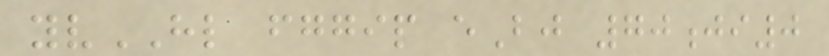yvHL fggip eBj 70ji0
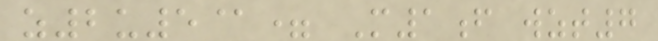z2u5@= M1f wzt7
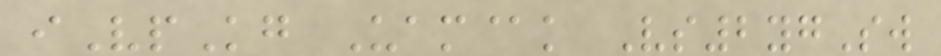iVpKg Uam@k Vs2ygSw
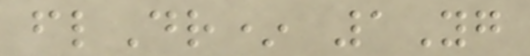flDr* 1Yg
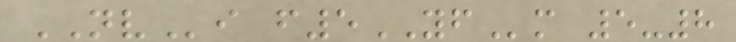NVi f5YFm 5-8
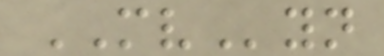MVyn
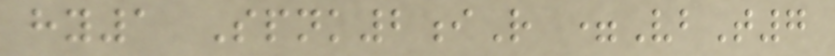hy1 Spnk2iR =VbT7
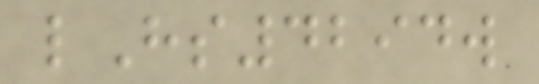lHs4294w
